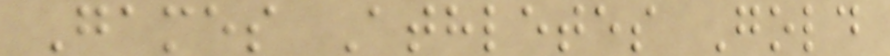Games Athletes Gold
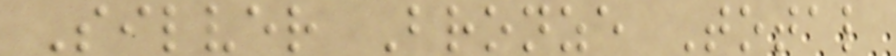Silver Bronze Total
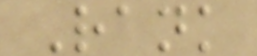Rank
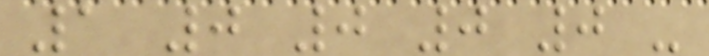1 0 0 0 0 -
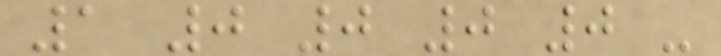1 0 0 0 0 -
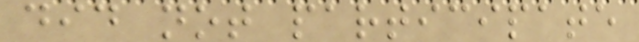did not participate
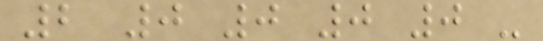2 0 0 0 0 -
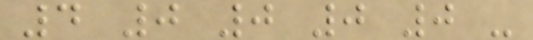4 0 0 0 0 -
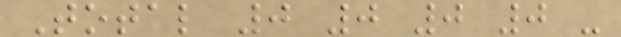Total 0 0 0 0 -
